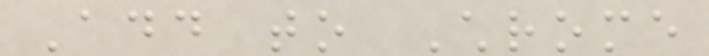Add to Chrome
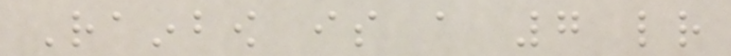Rainbow is a 7 letter
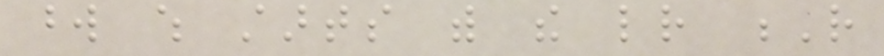word which starts with the letter R
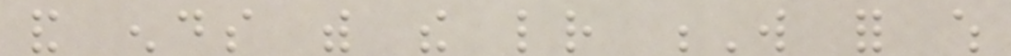and ends with the letter W for which
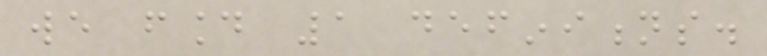we found 1 definitions.
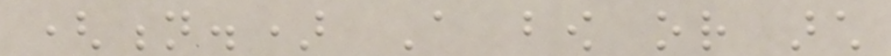(n.) A bow or arch
